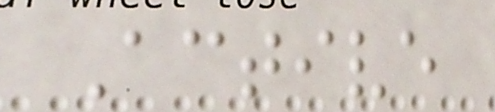Active
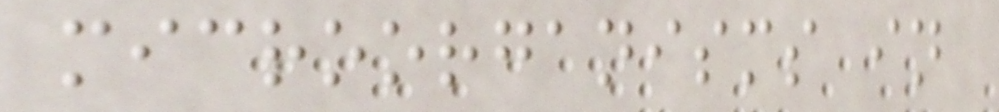microorganisms in
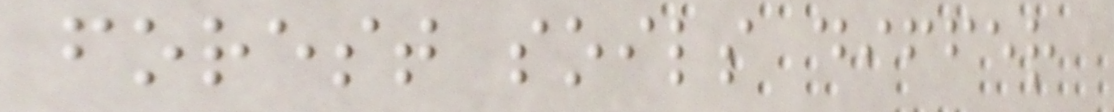forest soils differ
